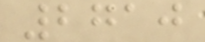2710
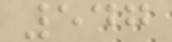547
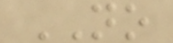NO
